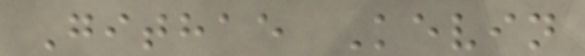Githae Kevin
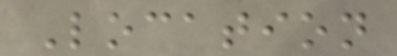Location
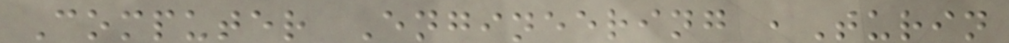Computer Engineering ,Turin
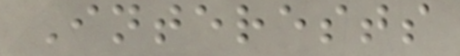Interests
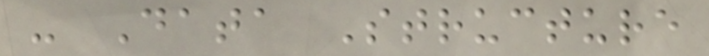- Data Structure
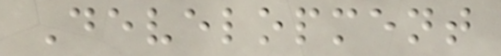Development
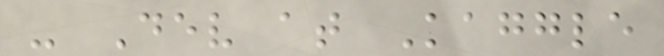- Dev at Kaggle
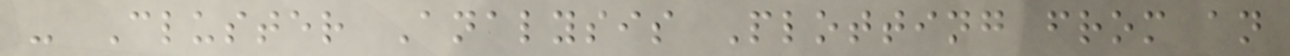- Cluster Analysis Plotting from an
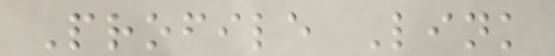Profile Link
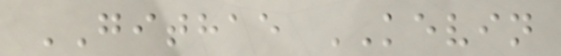GITHAE KEVIN
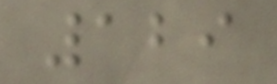129
